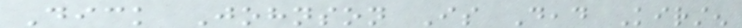Dick Johnson Is Dead Kirsten
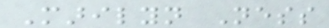Marilyn Ness
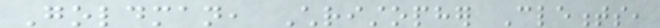Goldman, Christopher Clements,
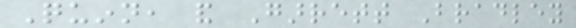Quinn, and Garrett Bradley
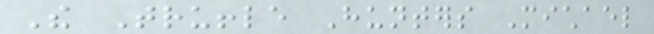The Truffle Hunters Michael
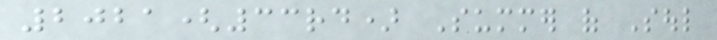2021(33rd) Summer of Soul
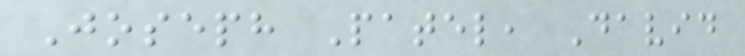Joseph Patel, David
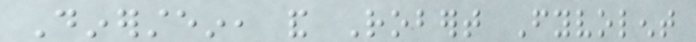Dinerstein, and Robert Fyvolent
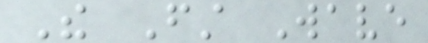The First Wave
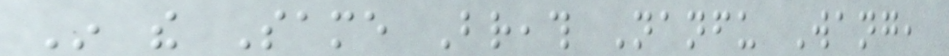In the Same Breath Nanfu Wang,
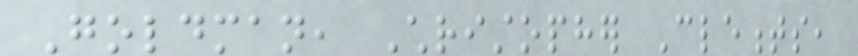Goldman, Christopher Clements,
